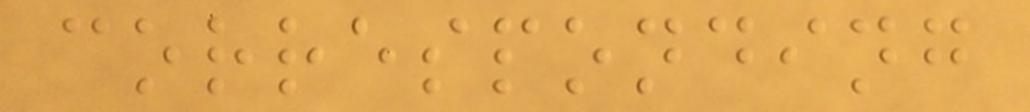corresponding
